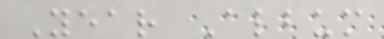Year Album
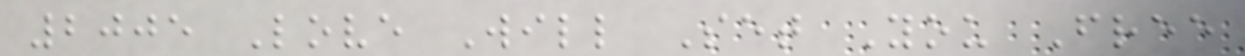2005 Love Will Set You Free
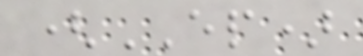(EP)
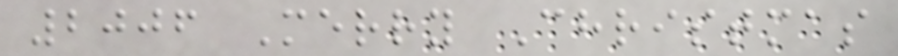2006 Merry Christmas
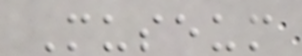Museum
